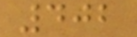402
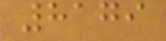8179
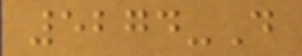5274-D
